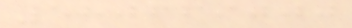580669000
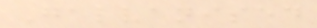Galvanised
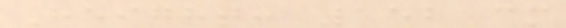Height: 152 cm
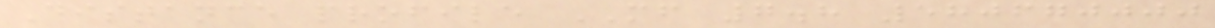Distance profile MF 7.8 580670000
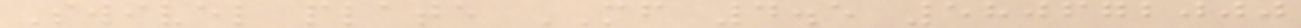Swivel plate MF 4.5 580672000
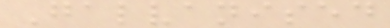Galvanised
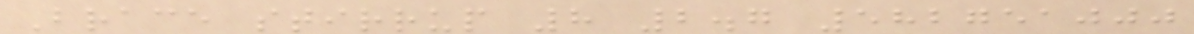Brace stirrup 8 2.7 582751000
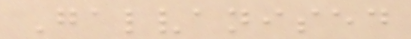Galvanised
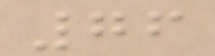76
